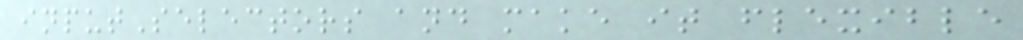inputSelectors and make it flexible
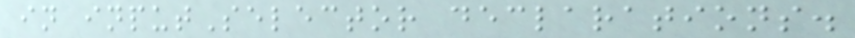in inputSelector declarations.
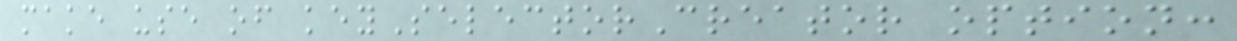make use of keySelectorCreator option:
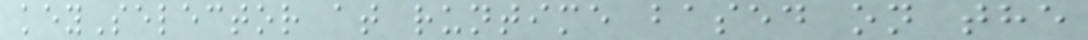keySelector at runtime based on the
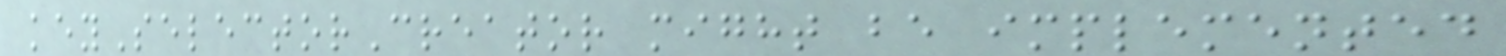keySelectorCreator might be implemented
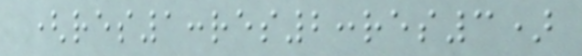(res1:res2:res3)
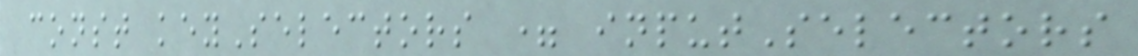const keySelectors = inputSelectors
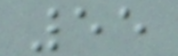55
